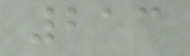213
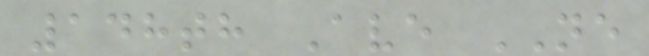148th Ave NE
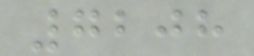7208
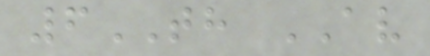6TH AV
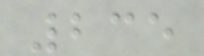235
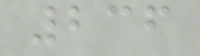236
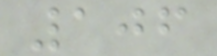106
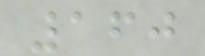160
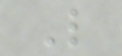L
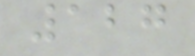127
